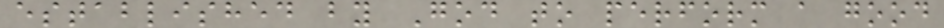established by God to perform a good
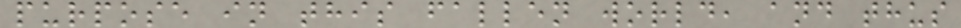purpose in this fallen world, and thus
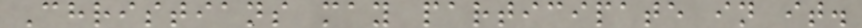Christians may participate in it.
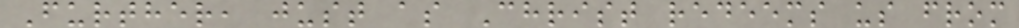Further, just as Christ redeems us from
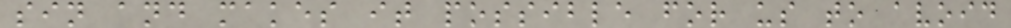sin and makes it possible for us to avoid
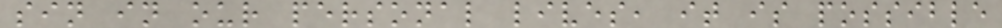sin in our personal lives, it is possible
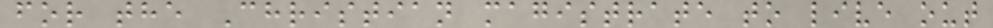for the Christian magistrate to live out
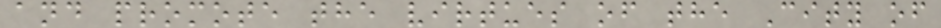and promote the virtues of the City of
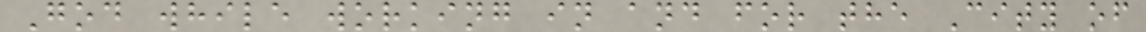God while working in and for the City of
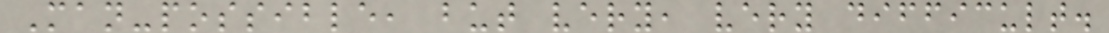Man-possible, but very, very difficult.
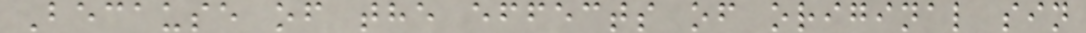Because of the effects of original sin
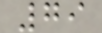79
